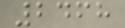2468
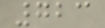723
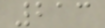213
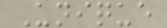Unique
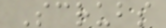Scrubs
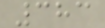383
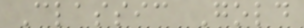Classic Gold
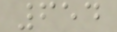654
